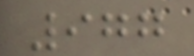977
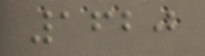1620
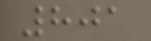801
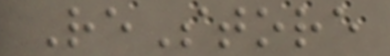ReStore
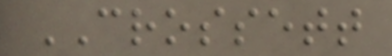CROSSETT
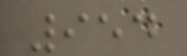954
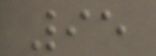95
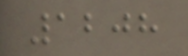1208
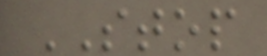STOP
